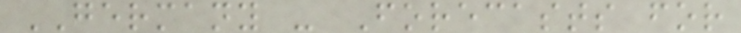GERMANY - Forecasts for
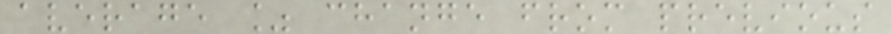average % change from previous
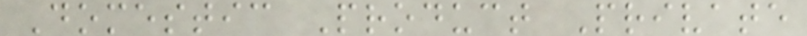Domestic Product Private
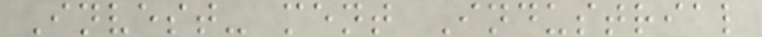Invest- ment Industrial
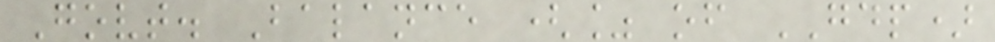Govt. Balance (% of GDP)
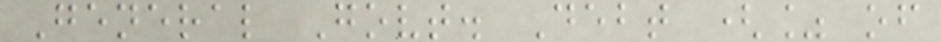General Govt. Debt (% of
